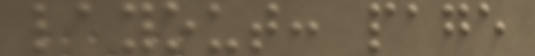layout: page
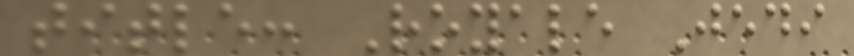title: Royale Jedi
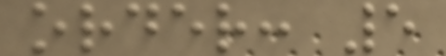order: 5
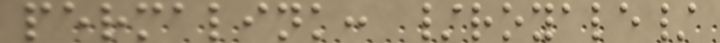permalink: /royale/
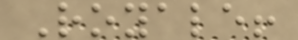Royale!
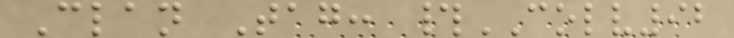Clan Tag: #COLV92
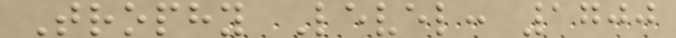Trophy Level: 1700
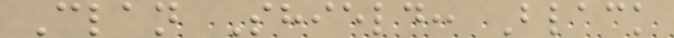Clan Shield: Black
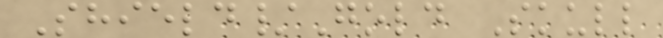Shield/Gold Skull
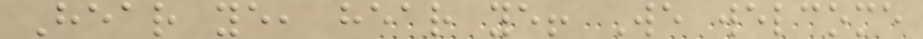Hear ye, hear ye! We welcome
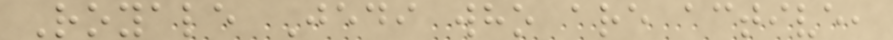Royale Jedi who are active,
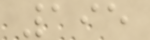195
